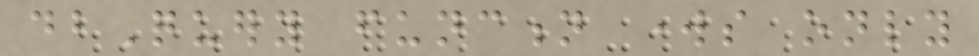dbQuery function works only
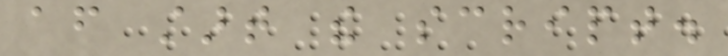after start the script.
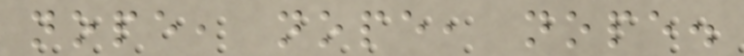nope, nope, nope.
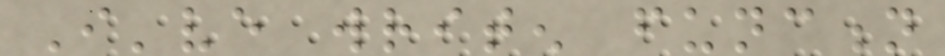I've writen function
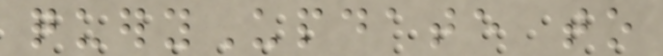queryUpdate to
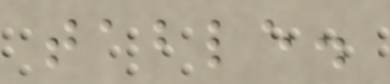table.
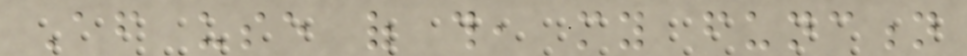After use of this, my function
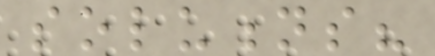solutions?
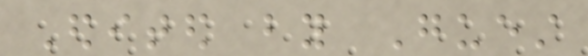Edited by Guest
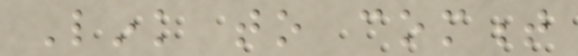Link to comment
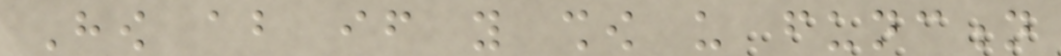How about if you show us function
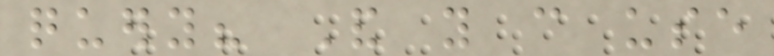query? And you can use
